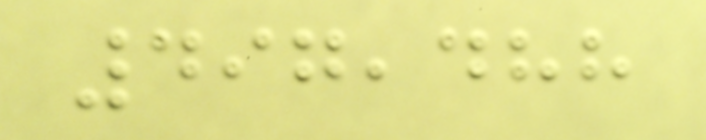497,488
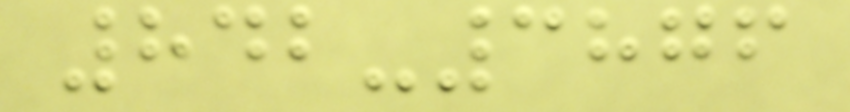842-3876
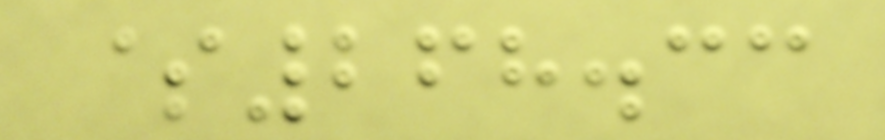$268.33
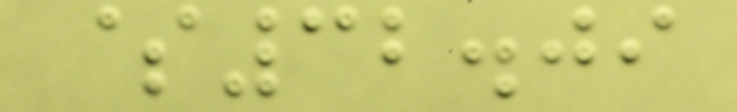$32.09
